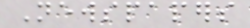Newspapers
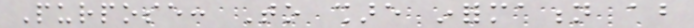Purpose: To share information about
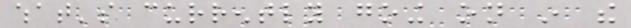what's currently going on in the
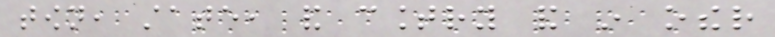town, state, and country and in other
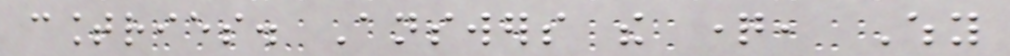countries. Answers the question, Why
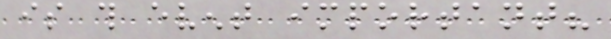is this event important?
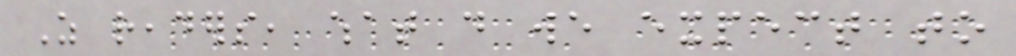As readers, what do we expect to
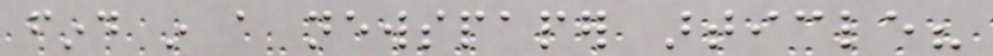find in a newspaper article?
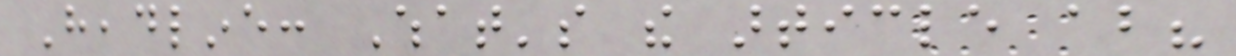Headline: What's the article about?
